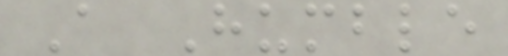A Humble
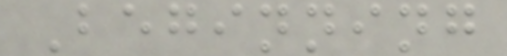Beginning
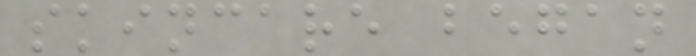skincare began
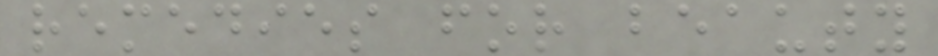remedies for beauty
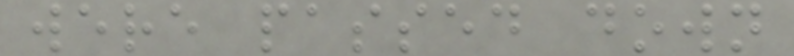were passed down
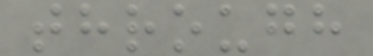through
